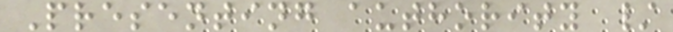Presenting authority /
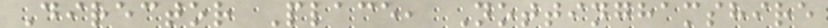Director Place, Nottinghamshire
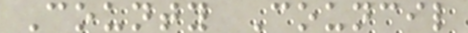County Council
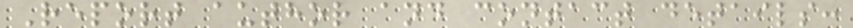Report author and contact details:
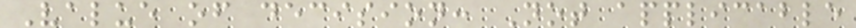Value of decision: Not applicable
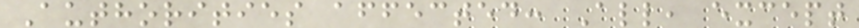Authorities affected: All, except
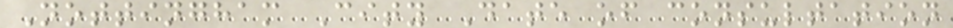Nottingham City Date of consultation
